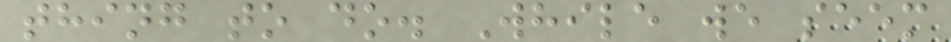thing to do. While we seem
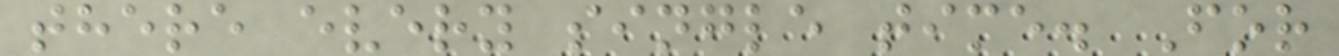there every single time. For
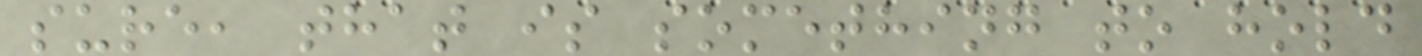sure, that is something to hold
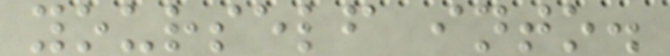yourself into.
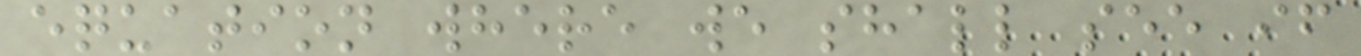equation where we shall see if
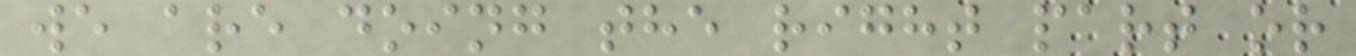we are doing the right part or
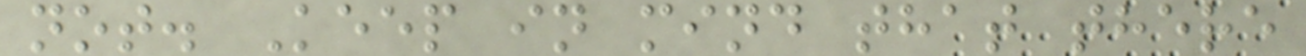not. Keep in mind that there
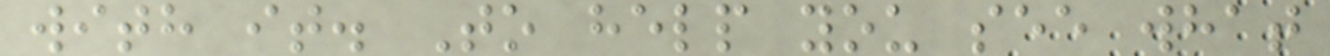with it. To help you see what
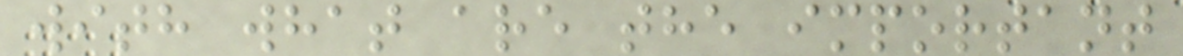with what are the important
